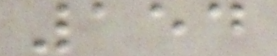154
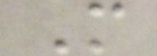M
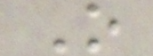O
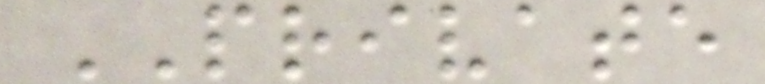PRIVATE
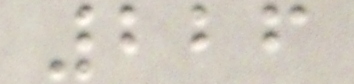226
